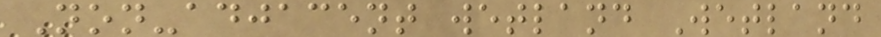Non-adjacent wetland Wetland
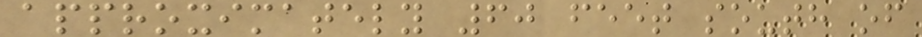approximately 60 feet south of
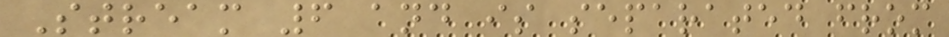Stream 6 and is separated from
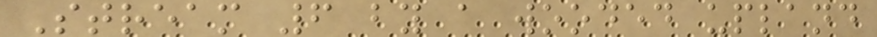Stream 6 by a wooded upland
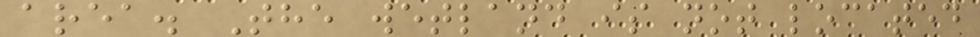area. The wetland is not located
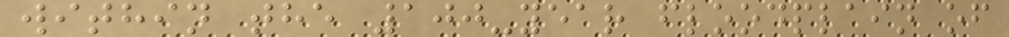within the 100-year floodplain of
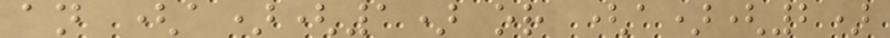an (a)(1) or (a)(2)
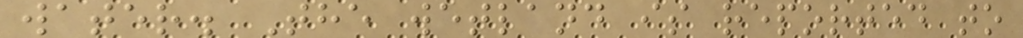water. The wetland is reported to
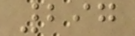297
